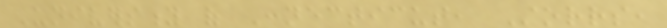University of Connecticut, Storrs,
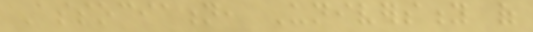Association, University of
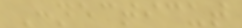Connecticut
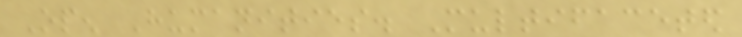Open Humanities. Multifaceted
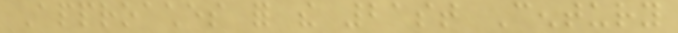Approaches for the 21st Century
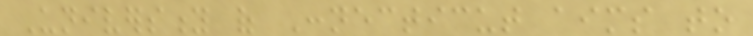University of Connecticut aims to
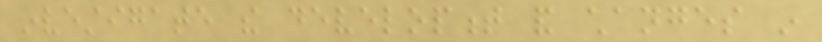investigate the development and changes in
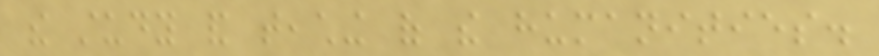the study and teaching of the humanities.
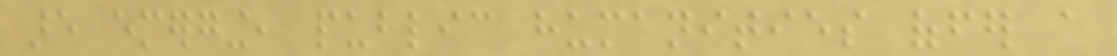are emerging, public humanities offer a
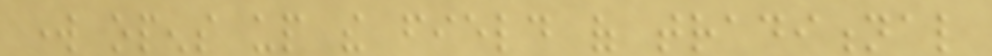work opens up the field of traditional
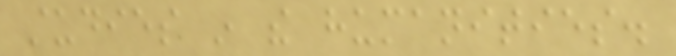studies in the humanities.
